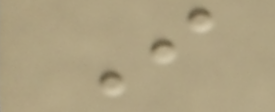I
